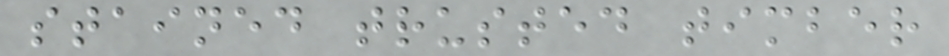stained trusted timber
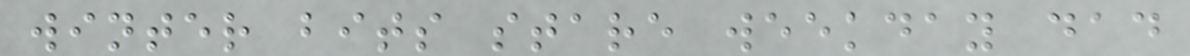winter bits stare weekday dad
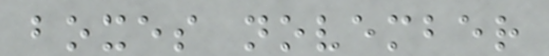boxes november
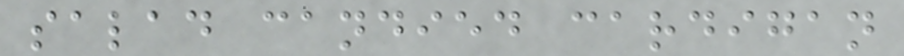salad candied cardigan
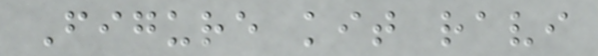Figure kit ravi
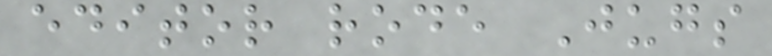editor rode Jugs
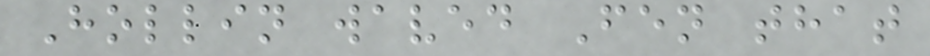Hollin waved Fen that
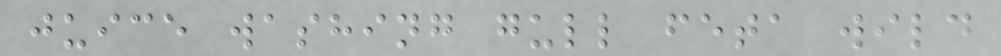juice washing gull feta wild
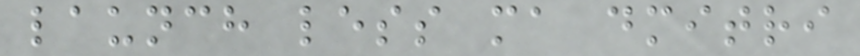launch less ma dmitri
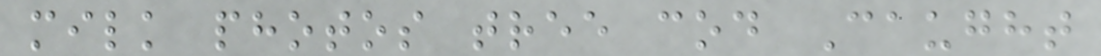milk photos tree cod Caught
